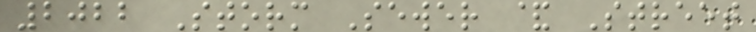2022 Storm Sewer & Street
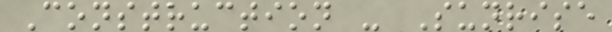Construction - Sunrise
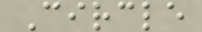Circle
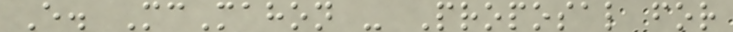E. McMahon - Proposal for
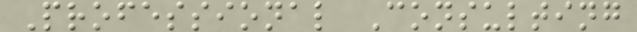Professional Consulting
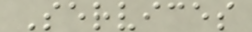Services
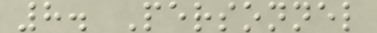8. Personnel
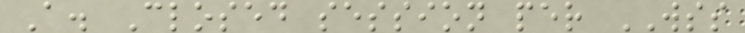A. Closed session per WSS
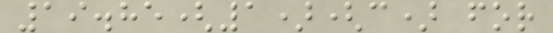19.85(1)(c) for
